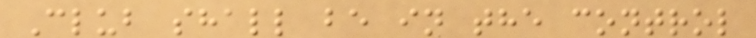Club shall be in the control
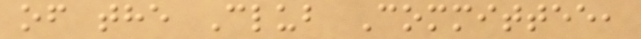of the Club Committee,
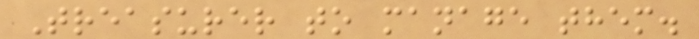Treasurer to manage them.
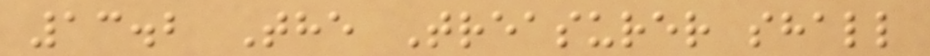13.2 The Treasurer shall
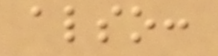also:
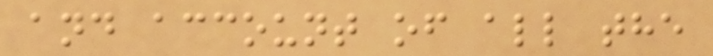and account of all the
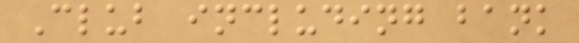Club including bank
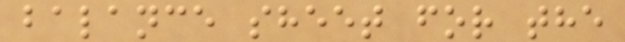balance sheet for the
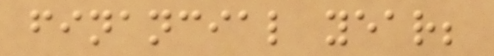financial year;
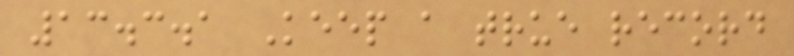13.3.1 Keep a true record
